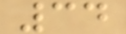34
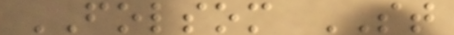FOLSOM ST
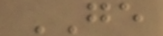GE
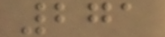271
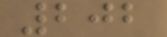202
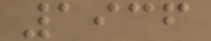1936
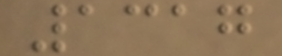1317
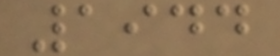1944
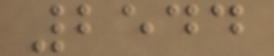2544
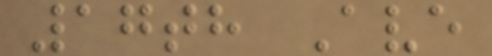17th Ave
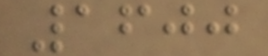1600
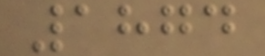1874
